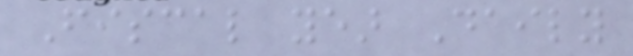Fiscal year Daily
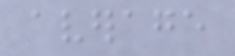average
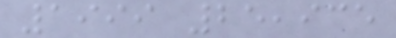1999 25,935
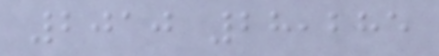2010 28,285
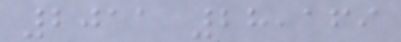2011 28,169
